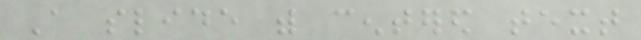A slide with centered text
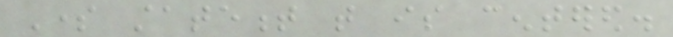Some statement that is centered.
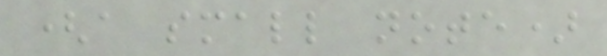(a small note)
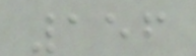156
